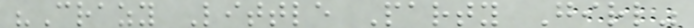"Crazy Little Party Girl"
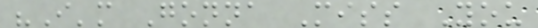"I'm Gonna Miss You
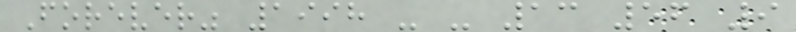Forever" 1998 - - 13 56 9
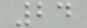24
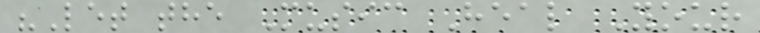"Let the Music Heal Your
